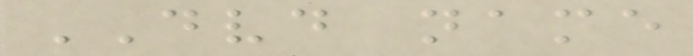DVD name
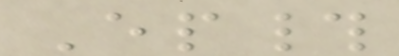Ep#
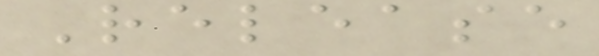Release
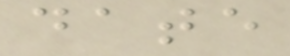date
